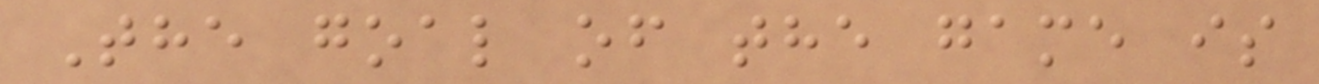The goal of the game is
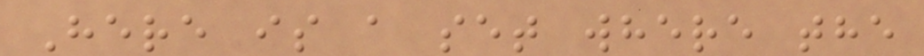Here is a set where the
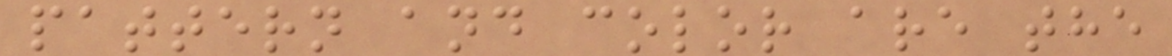pattern and color are the
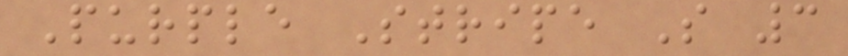Purple Stripe S 3
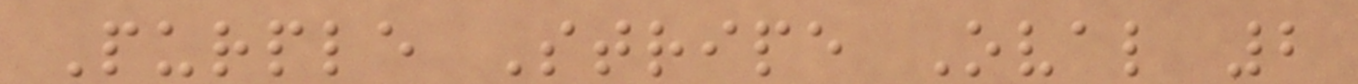Purple Stripe Oval 2
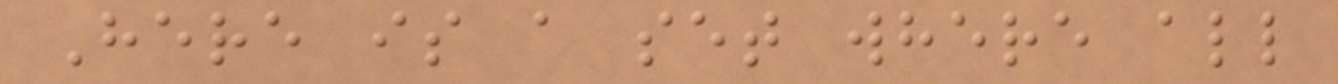Here is a set where all
